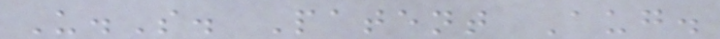U.S. Patent Aug.
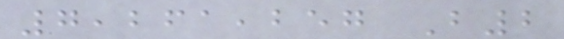7,261,257 B2
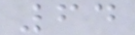64
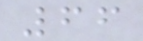66
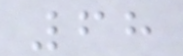68
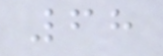68
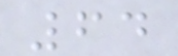64
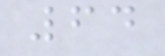64
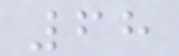68
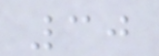30
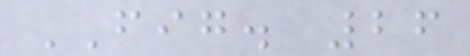FIG. 26
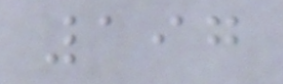197
